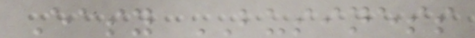Easy BUSINESS
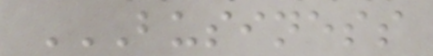BUSINESS
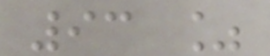93 %
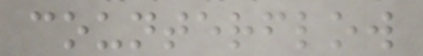counterflow
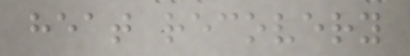heat recovery
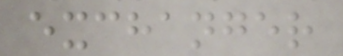exchanger
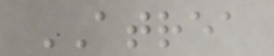ATREA
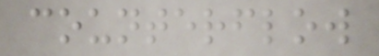counterflow
